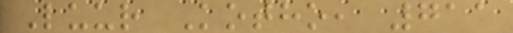Luur Kotho, 711
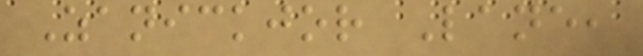Zanickjor Lane,
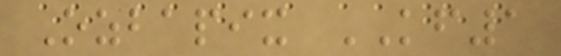Ozbapix KF1
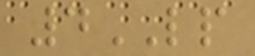4LP
